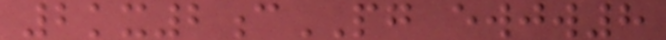2kx2cPG ewjw8
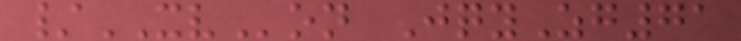/XVon JqyZg71
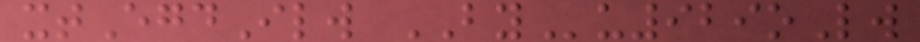xtEgdIlw BYu929oLw
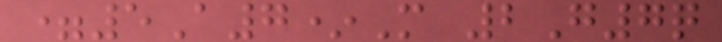=5A7*M 2G7q
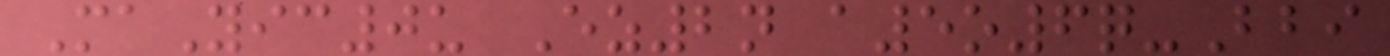MaYic0u Ez2n a5o6q-Bbi
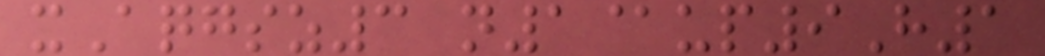xAqgsz3 n1@up9H1
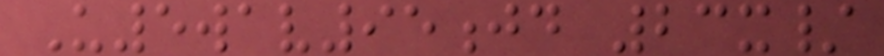U5wav95jd 23x/
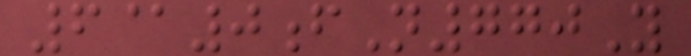6@0fN770Y
